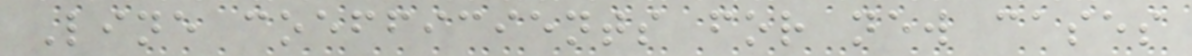Line coefficients for new cases
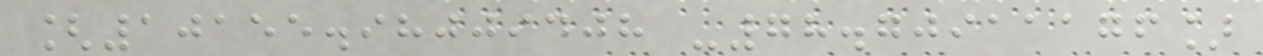[10155.98009408 -78.70911176]
